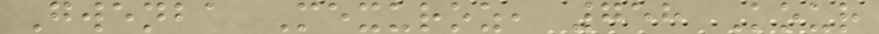Gwenba Mexuroz, 758 Kour
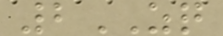2ZQ
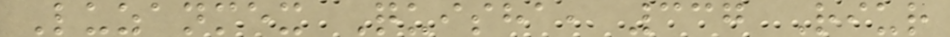Luzanmex Quisha, 337 Riur
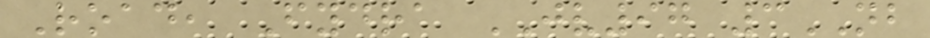Road, Fydra JV97 3NB
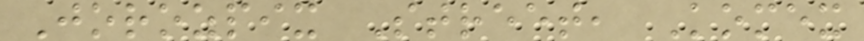Jorozpix Street, Komex
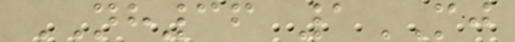NH36 1MJ
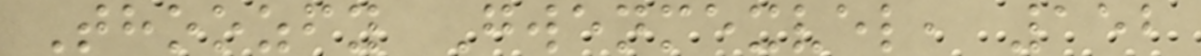Thoozfy Gwenmexvel, 152
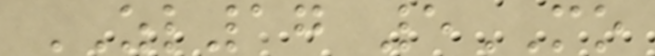ZL17 5MO
